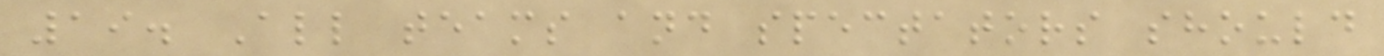19. All teams and spectators should
